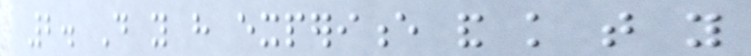2. Do you have experience and knowledge that you
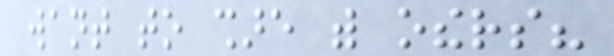want to share with others?
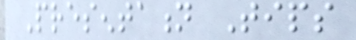Presentation Tips
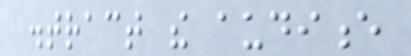distract the audience
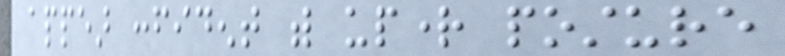appear confident with upright posture
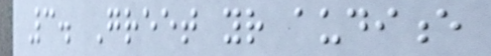3. Greet your audience
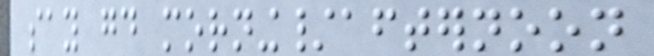say good morning/afternoon
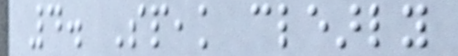4. Speak clearly
